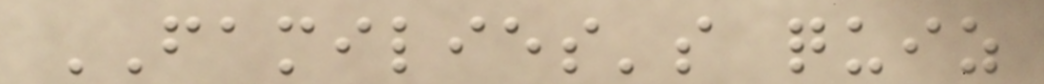FAMILIES's quiz
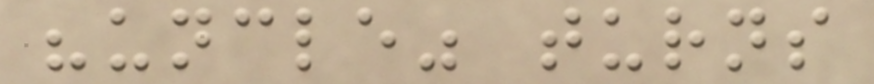"uncle" turns
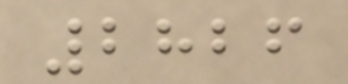2826
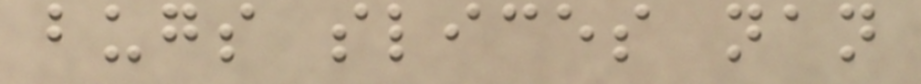bugs slices nan
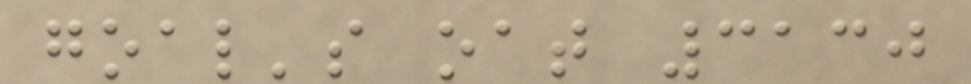goal's oat 3130
